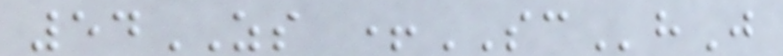54ZS +SChJ
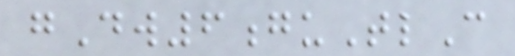gDw6guTlC
